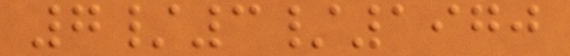7/3/1970
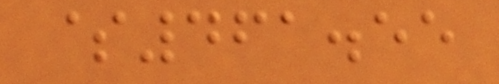$461.55
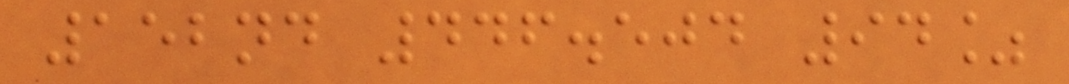152nd 446.504 94%
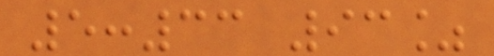5:33 93%
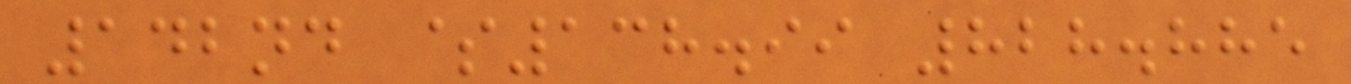142nd $138.99 828.885
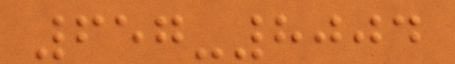657-8004
